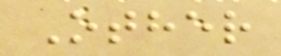Other
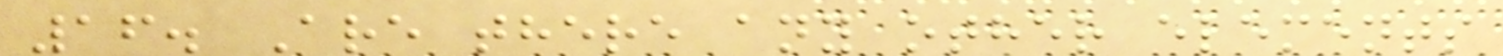16. Are there any other elements
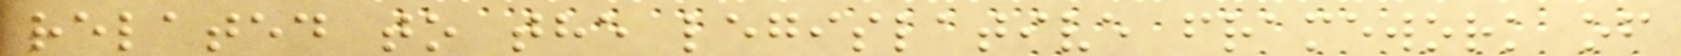related to the legislative framework of
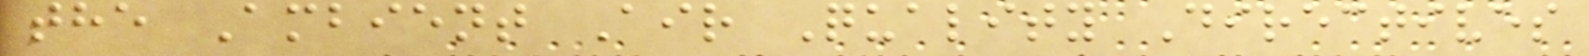the Ambient Air Quality Directives
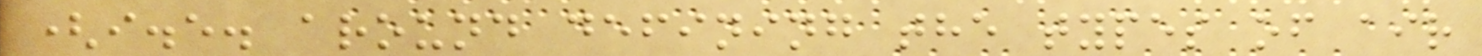(i.e. around defining the types of air
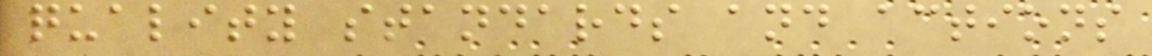quality standards and actions
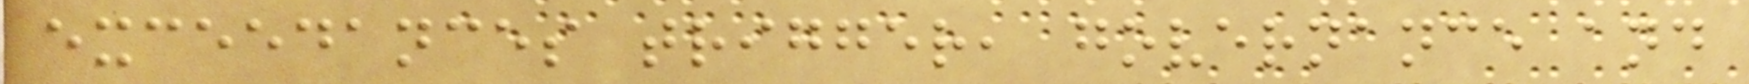exceedances trigger, governance and
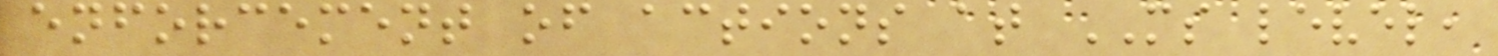enforcement of actions at MS level,
